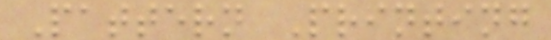Pattern Printing
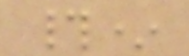#*
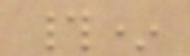#*
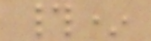#*
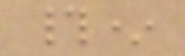#*
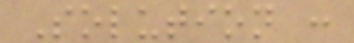Solution :
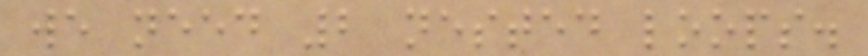we need 2 nested loops.
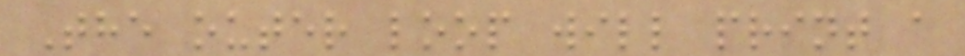The outer loop will print a
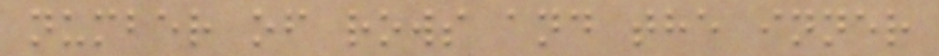number of rows and the inner
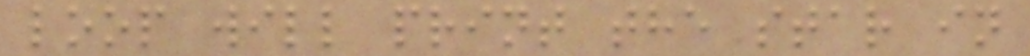loop will print the star in
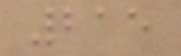215
